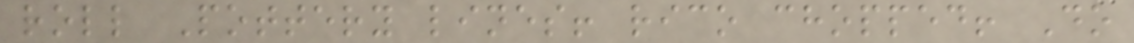roll Pottery lines! rico chopped! Do
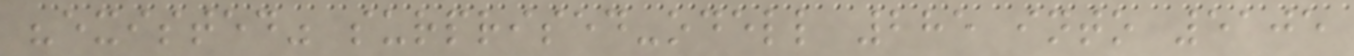"existed" surprised-odell 285 into 5105
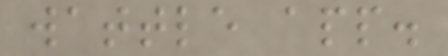wattle app.
